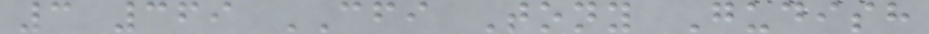3 369 CFI Tony Gudish
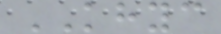KHYC
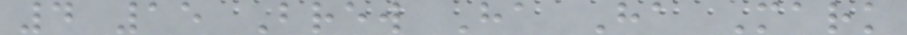4 15 Brew Ha Ha Mark
